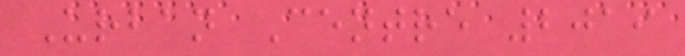Urban Centre 2019
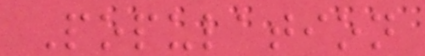Population
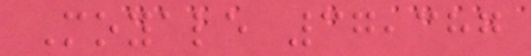Moyale 37,387
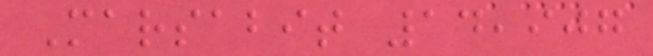Marsabit 14,907
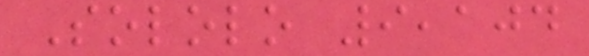Sololo 9,104
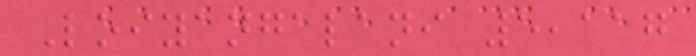Loiyangalani 5,117
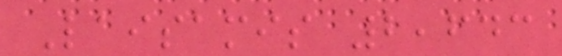Laisamis 2,643
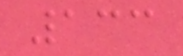133
